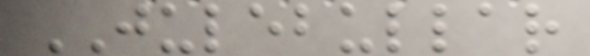JULEBULLAR
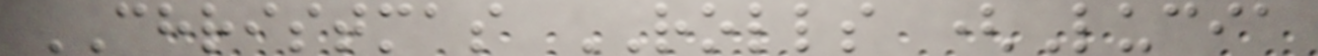CHRISTMAS ROLLS (Lucia
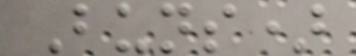Buns)
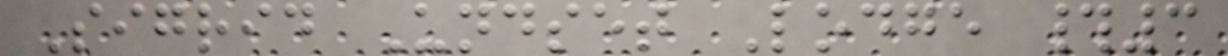Sigrid Undset Lodge #3
